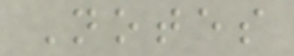Notes
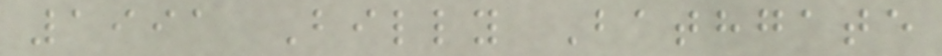1991 Billy Bathgate
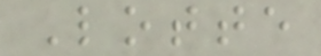Lotte
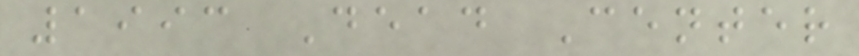1993 Dead Center
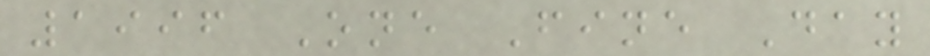1996 One Fine Day
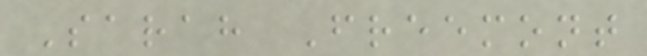Sarah Freemont
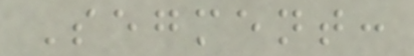Segment:
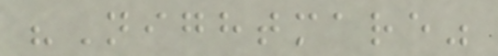"Nightmare"
